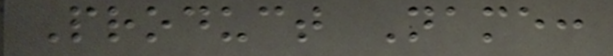Product Name:
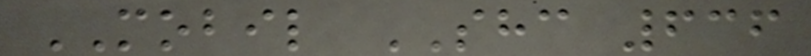MOBIL SHC 636
